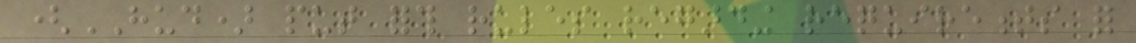(HUD) put forth rules regarding requirements for
